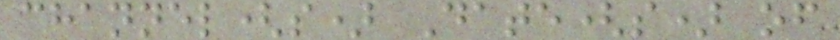channel(s) Date(s) of
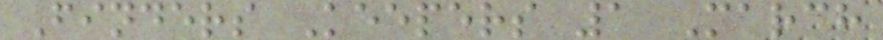Finders Keepers 1 March
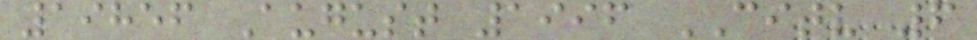19856 August 1996 CITV 6
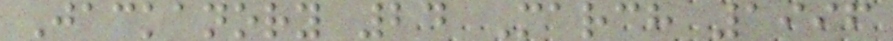Jackanory 24 March 1996
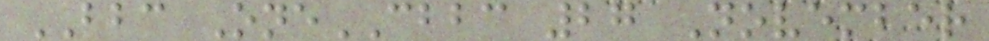BBC OneCBBC 27 November
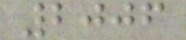2006
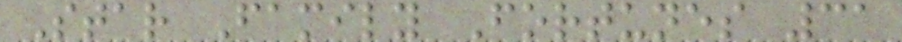Star Family Fortunes 31
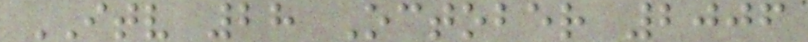ITV 28 October 2006
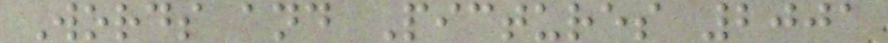Words and Pictures 2001
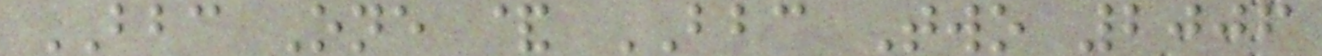BBC One & BBC Two 2006
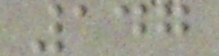147
